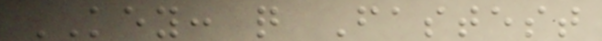KEY: q Fastest
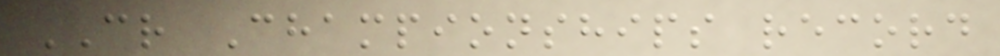CR Championships record
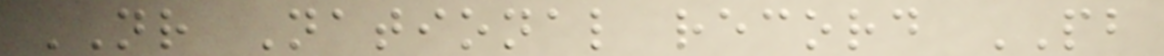NR National record PB
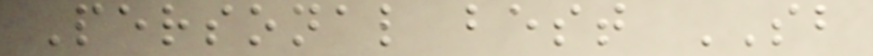Personal best SB
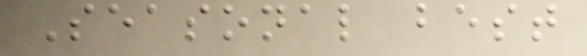Seasonal best
